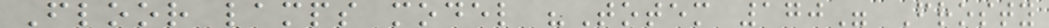Floor lamps model "Totem 170" Frosty
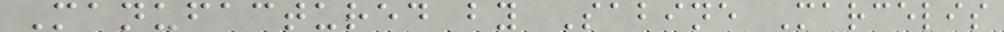Manufactured by Sabine Marcelis
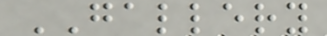GALLERY
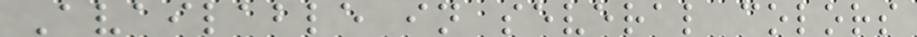Available in several colors
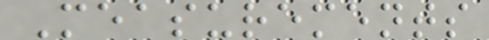Measurements
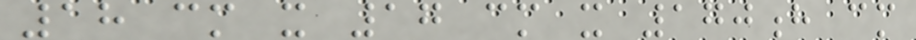18 cm x 17 cm x 170h cm
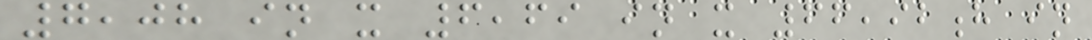7,08 in x 6,69 in x 66,92h in
